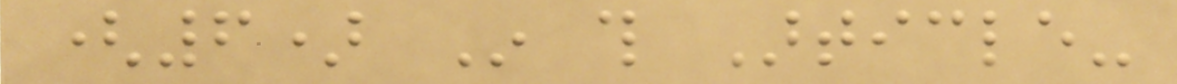(6) In this Article-
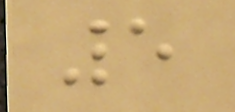5
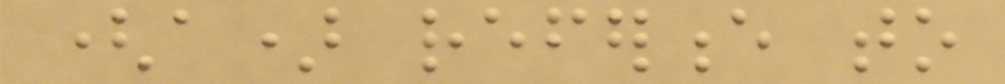(a) reference to
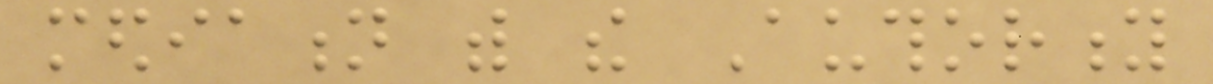mediation with the Authority
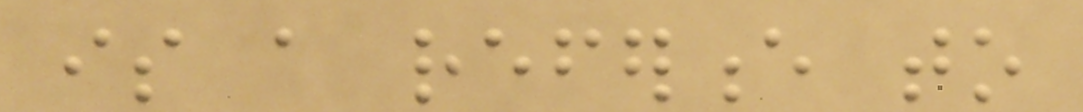is a reference to
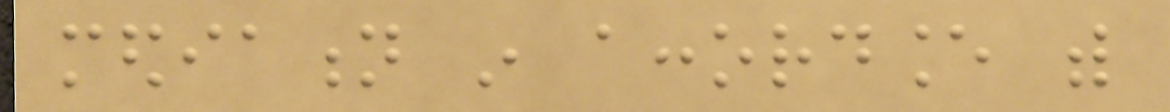mediation in accordance with
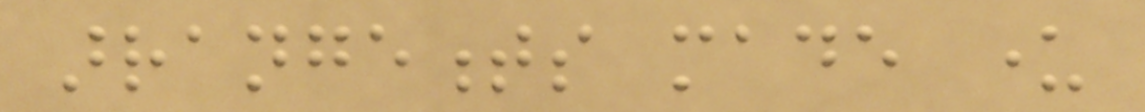arrangements made under
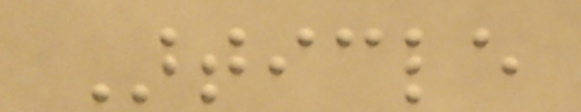Article
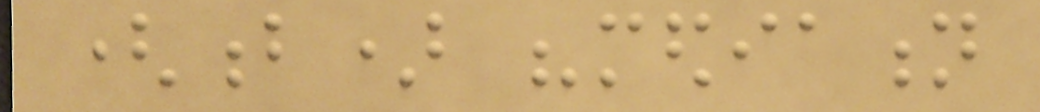(b) "mediation
